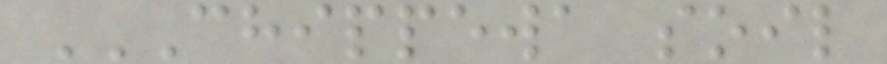CHIPPEWA SOIL
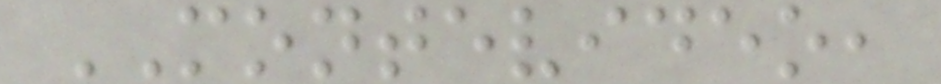MONTEVIDEO,
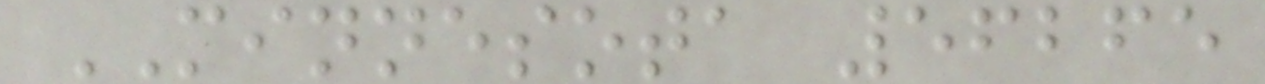MINNESOTA 56265
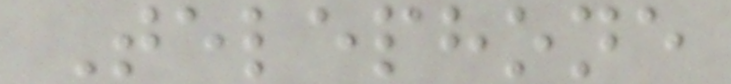Telephone
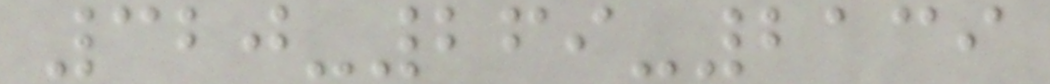320-269-2139
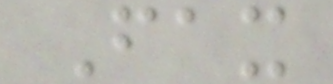Fax
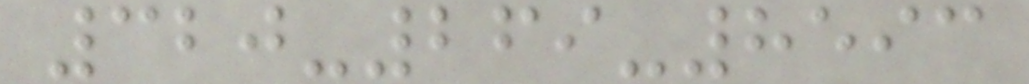320-269-8593
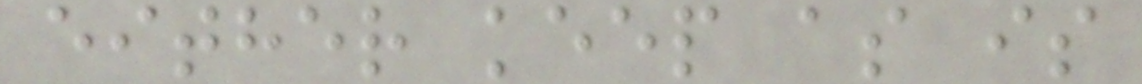either keep as is
